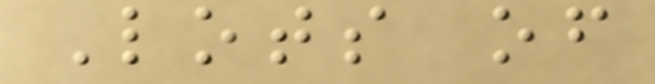Lots of
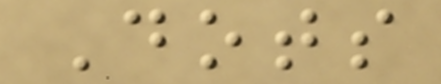Dots
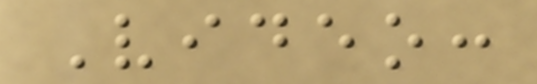Video:
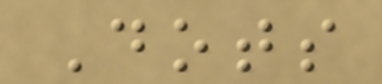Dots
